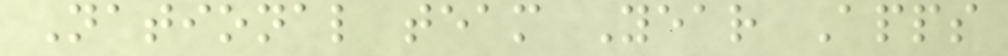National team Year Apps
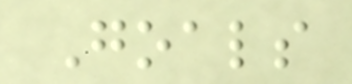Goals
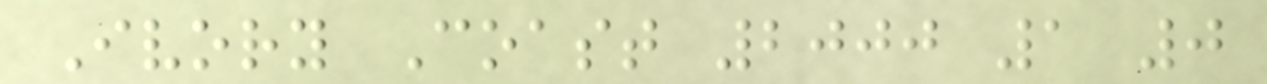Ivory Coast 2000 1 0
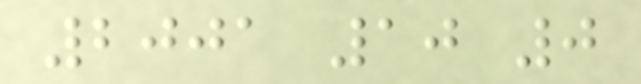2001 10 0
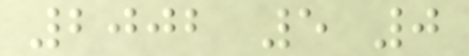2002 5 0
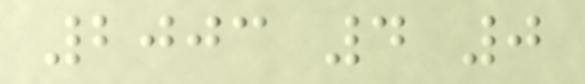2003 4 0
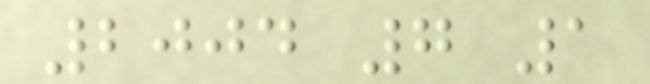2004 7 1
